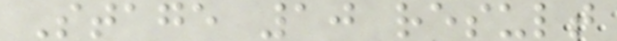Stage 10 result
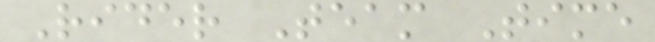Rider Team Time
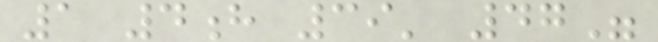1 4h 39' 47"
